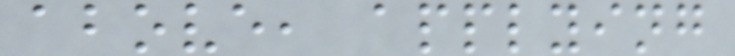above, applying
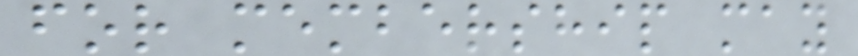for membership may
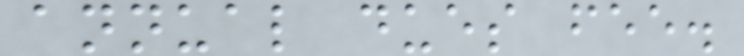annual dues fee.
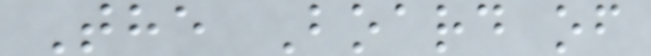The Board of
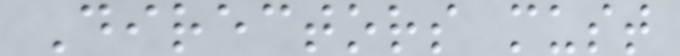Directors must
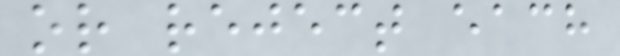or reject each
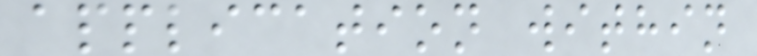application within
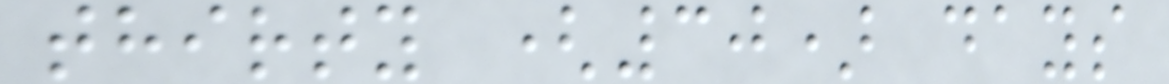thirty (30) days
